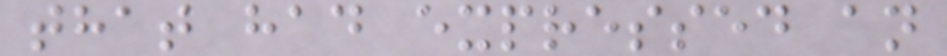that had expressed an
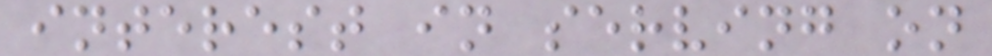interest in serving on
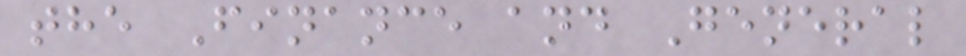the Finance and General
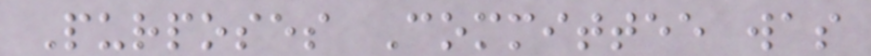Purposes Committee was
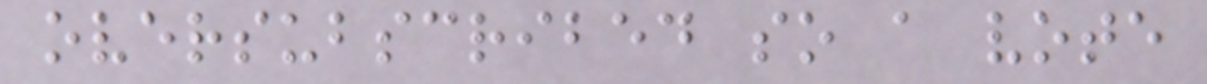oversubscribed so a vote
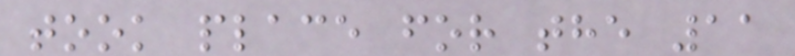took place for the 11
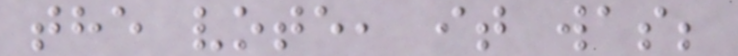the vote, it was;
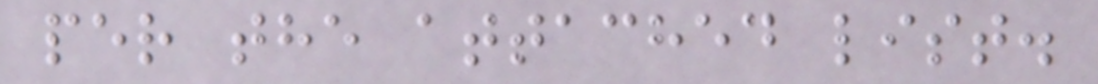per the attached list.
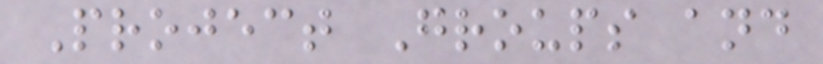Project Groups and
